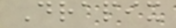Drapix
